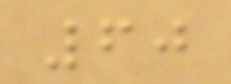60
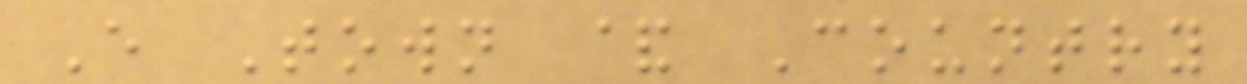E Town & Country
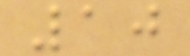10
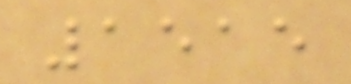1515
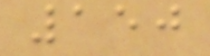150
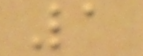1
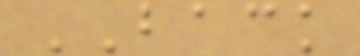BACK
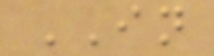IN
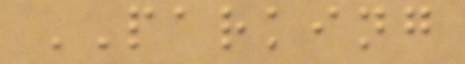PARKING
